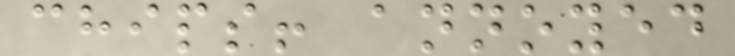chips! annoyed
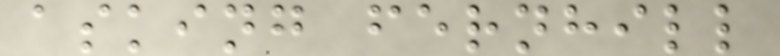asking fernhill
